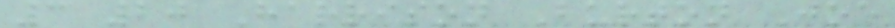3 20 Harrison Burton Joe
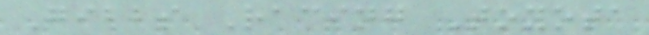Gibbs Racing Toyota
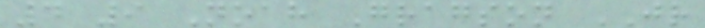4 9 Noah Gragson JR
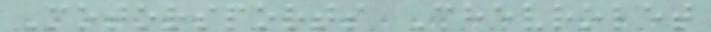Motorsports Chevrolet
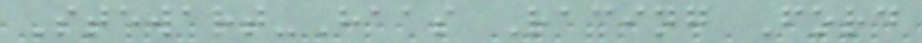Stewart-Haas Racing Ford
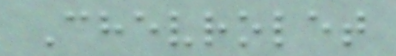Chevrolet
